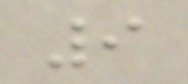9
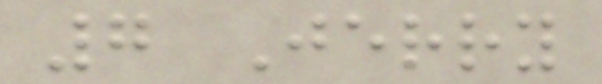7 Jerry
